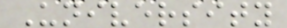University
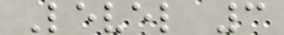Level 3
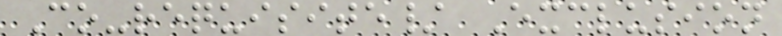Co-requisite/ Exclusion
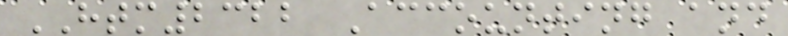HTM2322 Accounting and
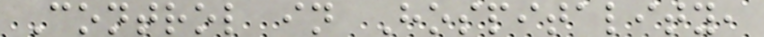Control in Hospitality,
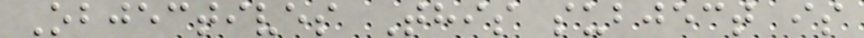Objectives This subject is
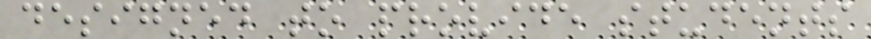designed to provide students
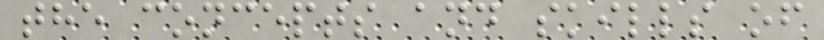the concepts and skills of
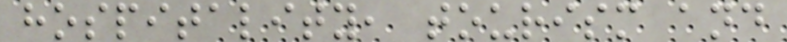hospitality, tourism and
